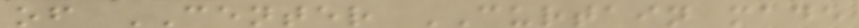of CENTER CURTAIN made
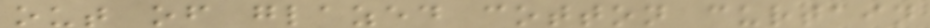out of glazed cotton curtain
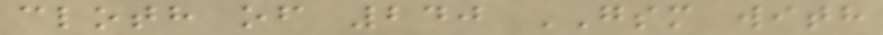cloth of 240 GSM with
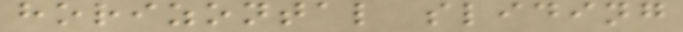horizontal sliding
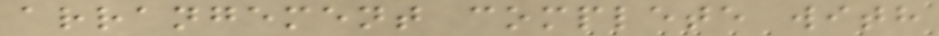arrangement complete with
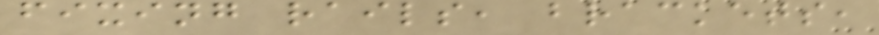fixing rails, brackets,
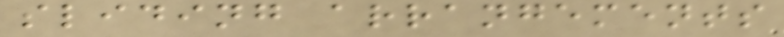sliding arrangements
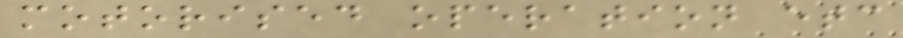motorised operation etc
